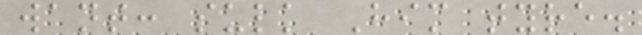want: sulk Him tyre.
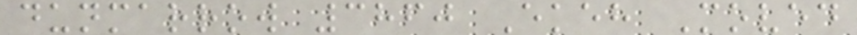dunmarrow 3860 Ekeh Moved
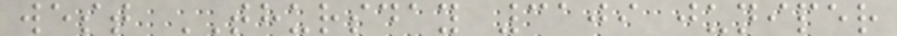west THURSDAY 3109 juniper
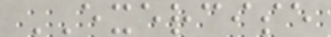EXERCISE
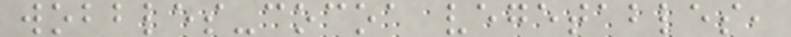wobbles-cocoa vegetables,
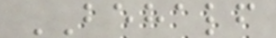BEHALF
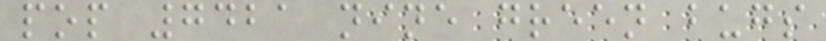pop 7421 nine green bugs
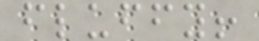fluffy!
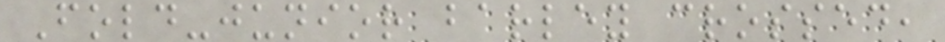Fold-junior barley crossed,
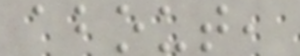about,
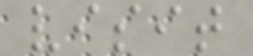visit
